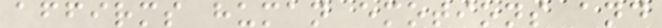affirms human emotions and
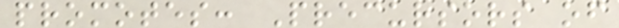promotes: Precursors of
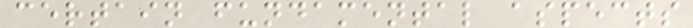certain fundamental aspects
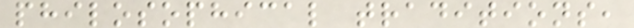philosophical traditions,
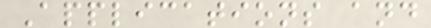Applications and
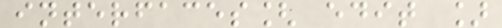interfaces[ edit ]
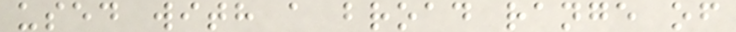used with a broad range of
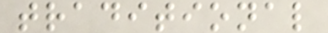traditional
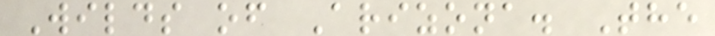Wilds of Arizona. The
